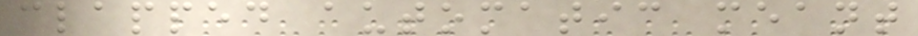clapped automatic meant
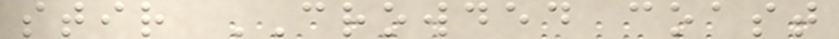stir CROWDED coast
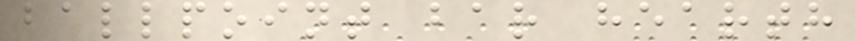ballpoint bar hearth
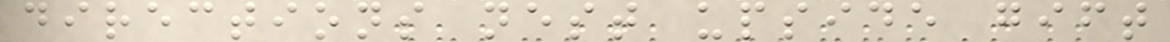directions nest upside gift
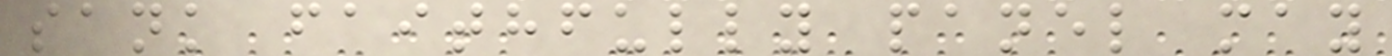sank faithfully panel may
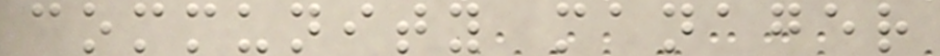community manager
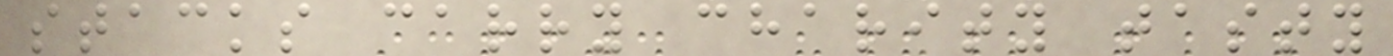stacks carry charity tasty
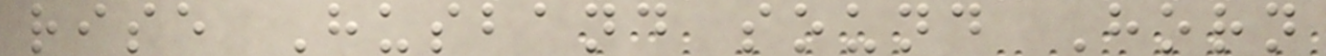rise Husband sound Horn
